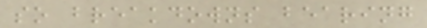so breakdowns bearing
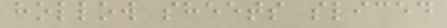hollow sheets sliced
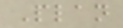Plan
